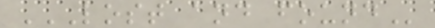LOST AND FOUND
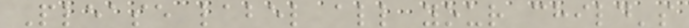Please label all your child's
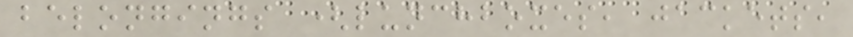belongings (lunchboxes, jackets,
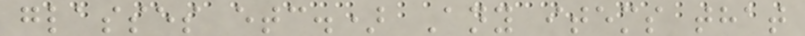glasses etc.) Any items that
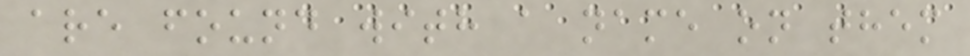are found with a name on them
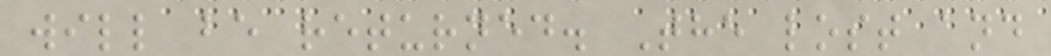will be returned. The lost and
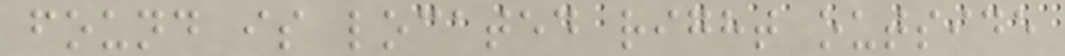found is located right outside
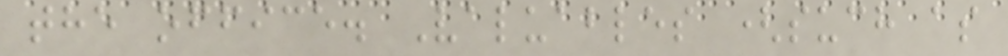the office. Valuables (such as
